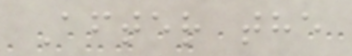After the
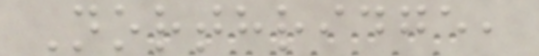Northridge,
